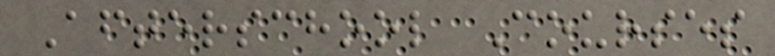Afterschool Courses
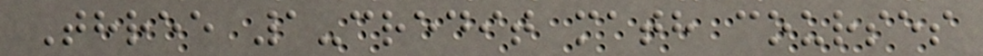Three 1-credit math courses
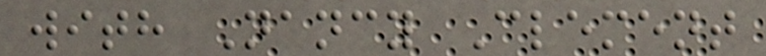with Nancy Clement
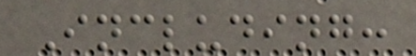Including:
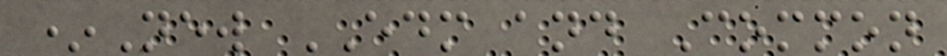*New EDM and Common
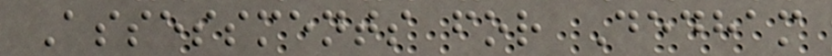Assessments for Dedham
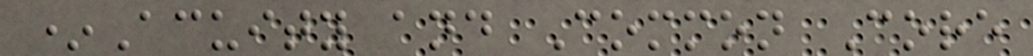*Acuity and Common Core
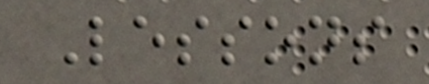Lessons
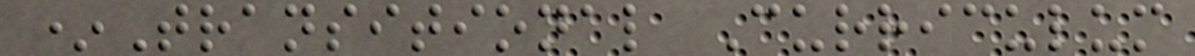*Transitional Curriculum
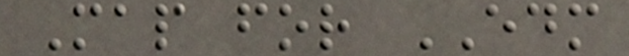Map for EDM
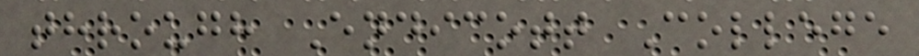through Endicott College
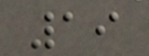19
